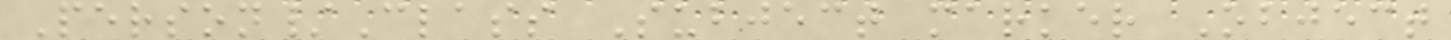Person/Class Subject marker Object
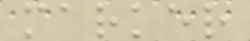marker
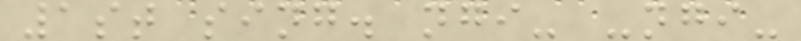1st sing. ngi- -ngi-
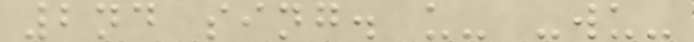2nd sing. u- -wu-
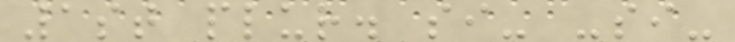1st plur. si- -si-
